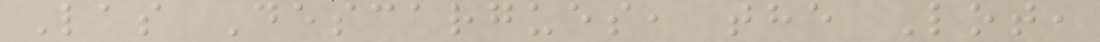Las Descargues, the Lot,
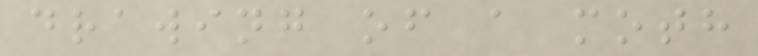drawing of a moth
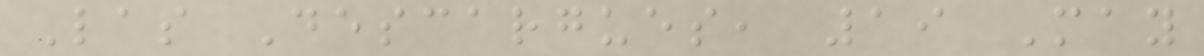Las Descargues, 19 May
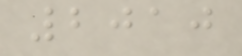2010
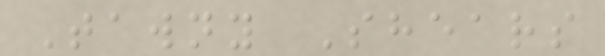Tawny Shears
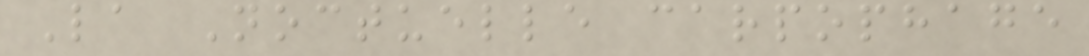La Noctuelle carpophage
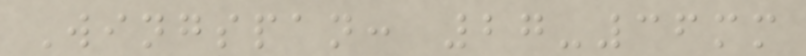Wingspan: 27-36mm
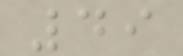49
